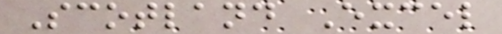Scotland Excel
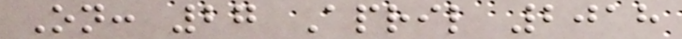On: 27 April 2018
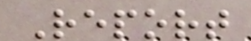Report
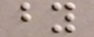by
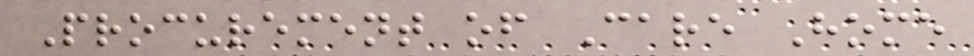Procurement of Care Home
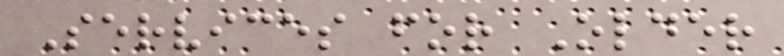Services for Older
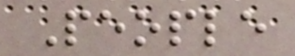People
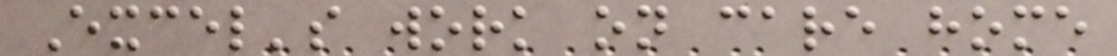Excel's work on care home
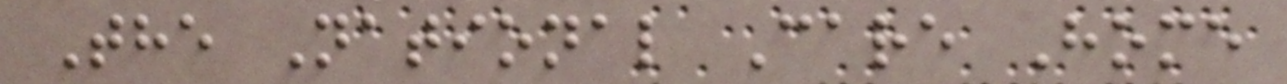The National Care Home
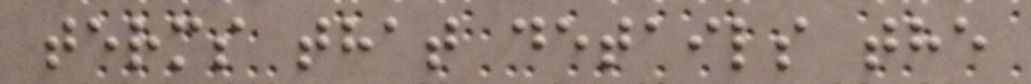terms that details the
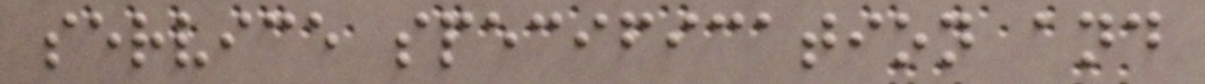service specification and
